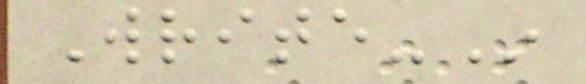Write-In
